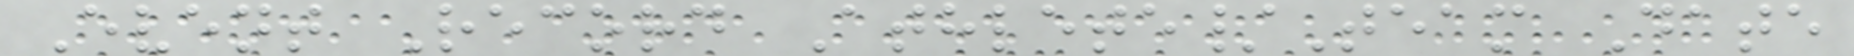Event Record Athlete/Team Date
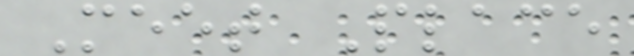Meet Place
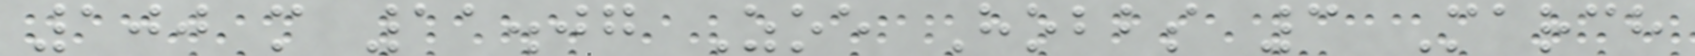100 m 11.07 Zoe Hobbs 3 March
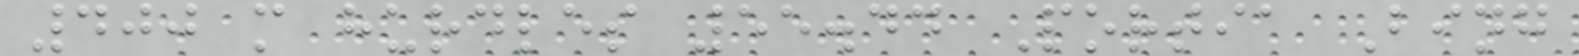400 m hurdles 55.44 Portia Bing
